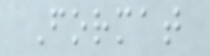Format
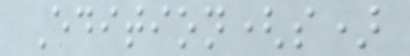Edition(s)
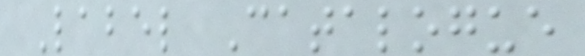Label Catalogue
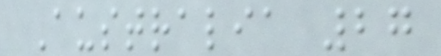Australia 27
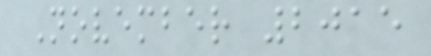November 2015
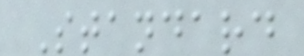Standard
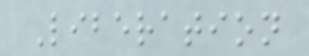Liberation
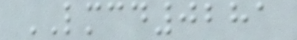LMCD0281
